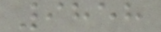9858
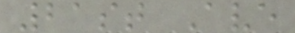21st Ave
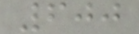600
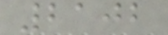2102
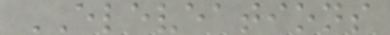ELEVEATIONS
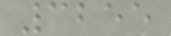3255
